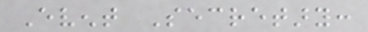Event Secretary:
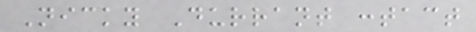Nicky Durrant contact
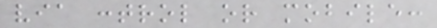via control or mobile:
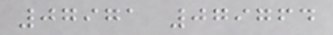07971 079764
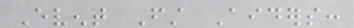Event First Aiders:
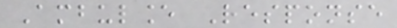Ambulance Response
